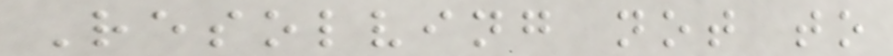Resolving not to
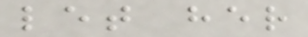let her
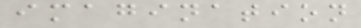imagination
